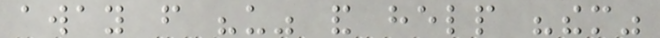away from "us" and help "them"
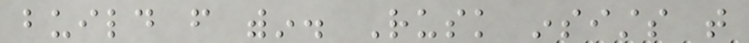build from within. Rusk insists that
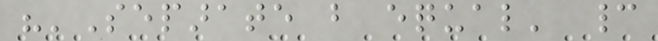"'Separate but equal' cannot
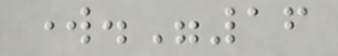work."16
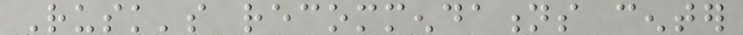Rusk's recommendations center
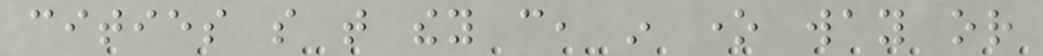cities so that they can, in one way or
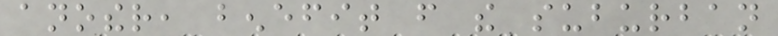another, benefit from the suburban
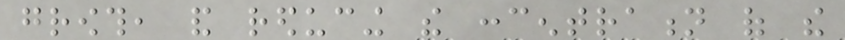growth, and reducing the concentration of the
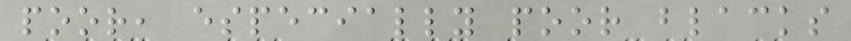poor, especially poor blacks
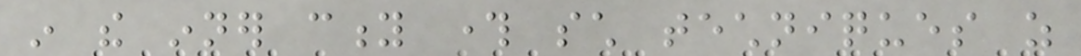in the inner city through such techniques as
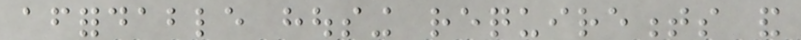affordable housing requirements and
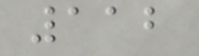112
